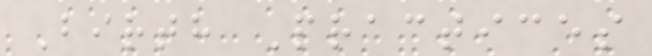Birth Practices
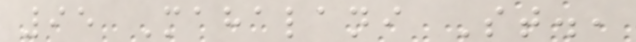95 Mahalani St.,
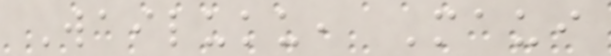Wailuku, Maui
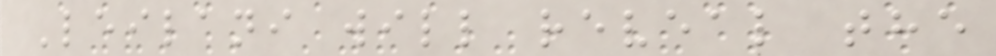Leilani will reveal the
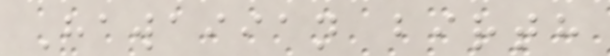Hawaiian birth
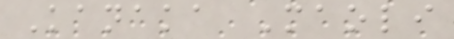Kanaka Maoli
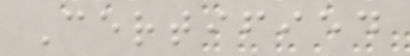Certified
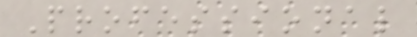Professional
